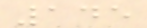145
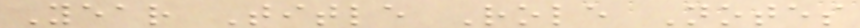Year Title Role Notes
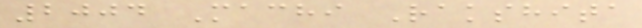2004 Machi Rakshita
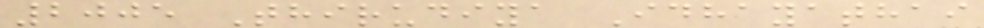2005 Thirudiya Idhayathai
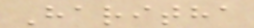Haritha
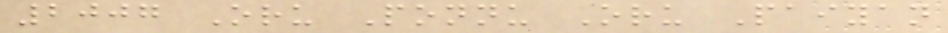2007 Oru Ponnu Oru Paiyan
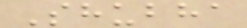Shubha
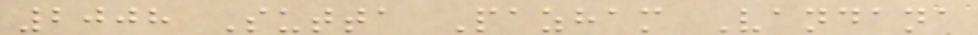2008 Sutta Pazham Vandana
